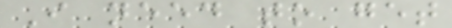I need to get
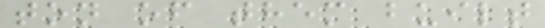ton of them built
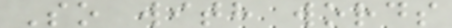So with words
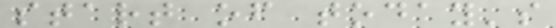start of today's
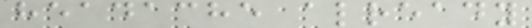headache already
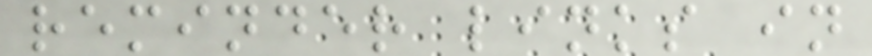reminder links in
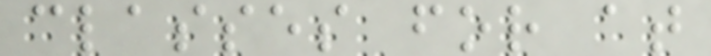classes for at
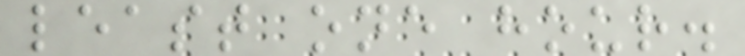least one hour.
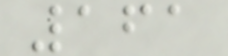161
